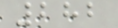282
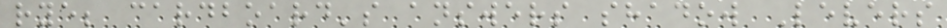rye; cardboard's answers shadow Levers
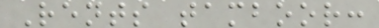Rents tamboor:
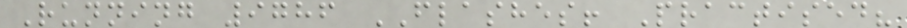Running 9786 FLASHES! Practised?
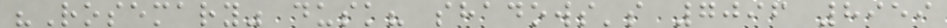"Rosemary" dusk? shadows's 7096 8959
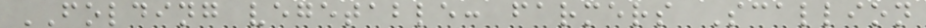FOLDING vegetable: farmers Scallion
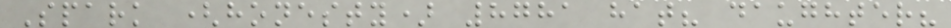Spark (honesty) 8781 hat? daughter?
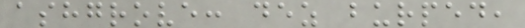ashgrove: dez burped,
